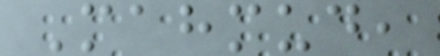Mahmud,
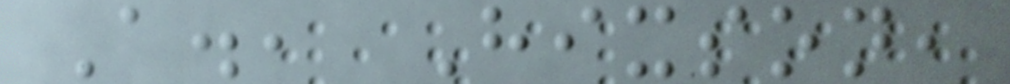A., Hixson,
